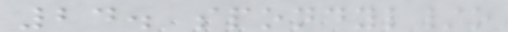24. spondyl/o
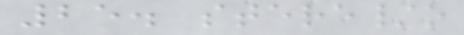25. stere/o
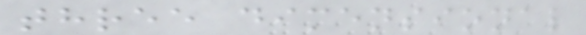three dimensional
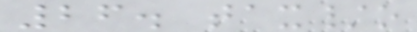26. tax/o
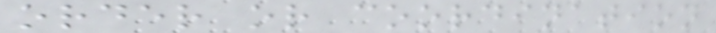order or coordination
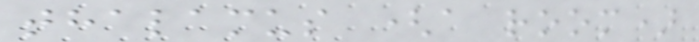thalamus (a room)
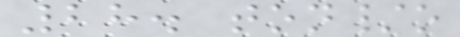28. ton/o
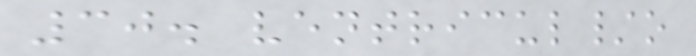30. ventricul/o
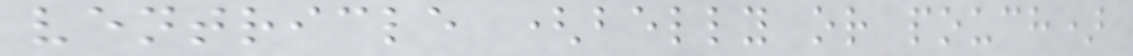ventricle (belly or pouch)
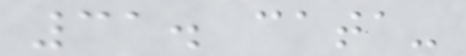31. cata-
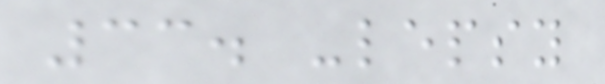33. -lepsy
